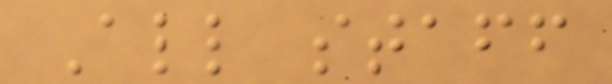All staff
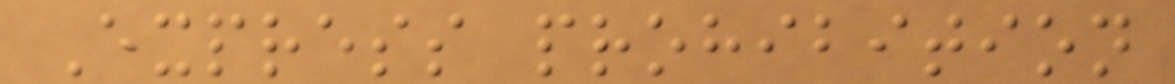Express prohibition
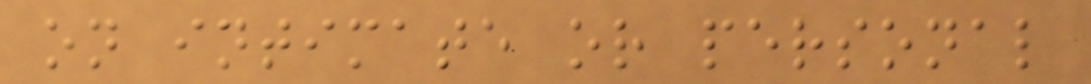on intimate or personal
